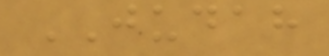JUDAH
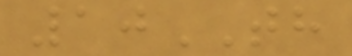10TH
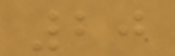20
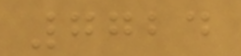7724
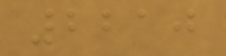2210
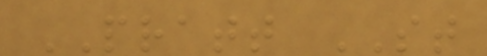PRATT ST
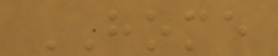HOME
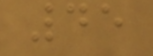45
